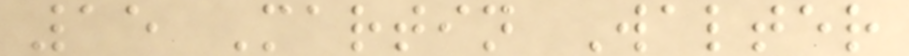15 Martin Walter
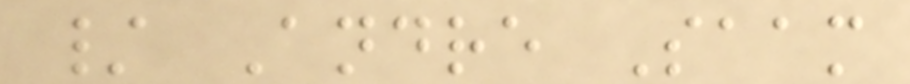/ Andre Saam
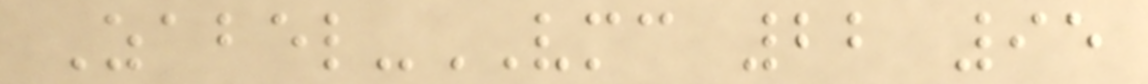Zabel-VMC 22 95
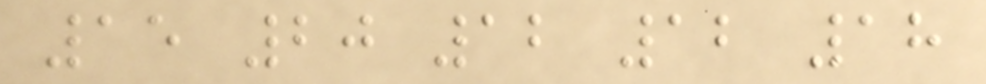15 20 12 12 18
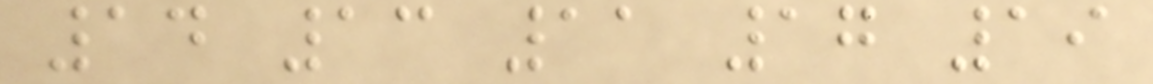14 13 11 17 19
